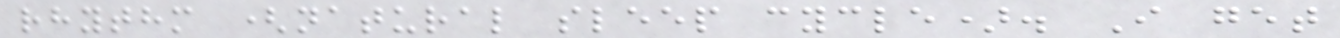rhythm (natural sleep cycle). I get
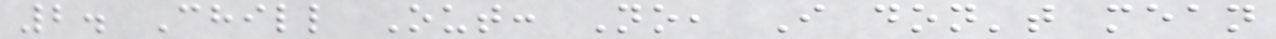2. Chill Out: No, I don't mean
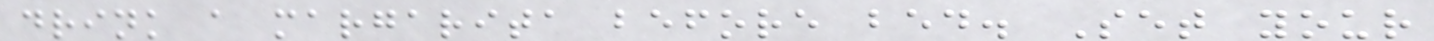drink a margarita before bed. Set your
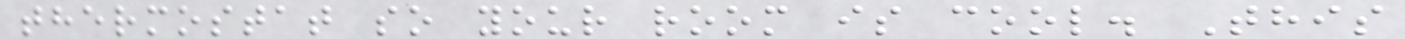thermostat so your room is cool. This
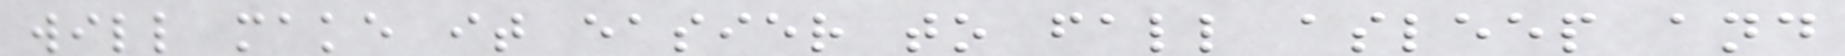will make it easier to fall asleep and
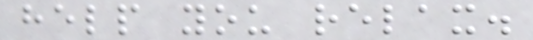help you relax.
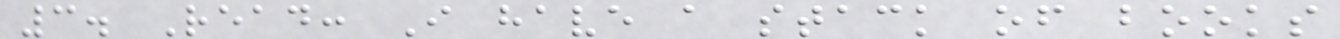3. Read: I have a stack of books
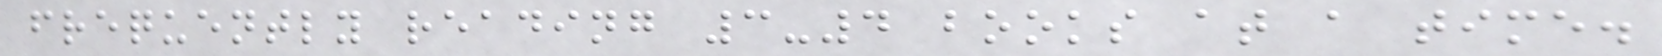frequently reading 3-4 books at a time.
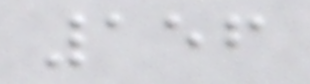156
